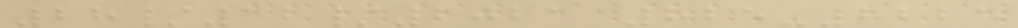28/12/2021 825-8225
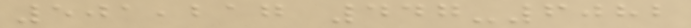501,217 447-6082
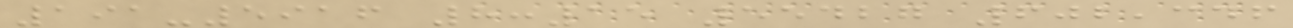191-5916 8:15 55427 602,346
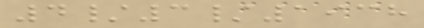4/3/1938
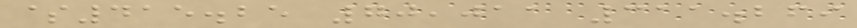$415.25 70,011 311.269
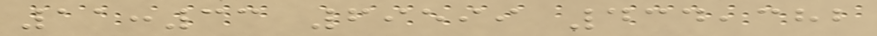11:33 69599 434,382
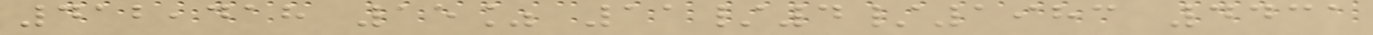412,418 15% 11/4/1983 4431
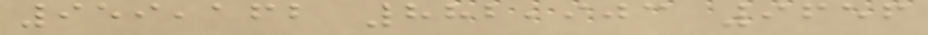959,162 882,903 9656
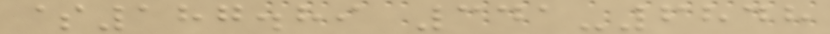$187.89 341-6848
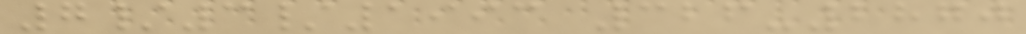7/3/1993 326-2870
